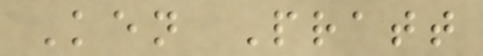Ken Pratt
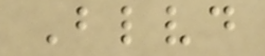Blvd
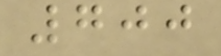700
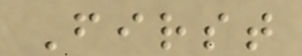First
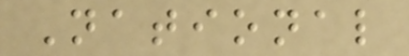National
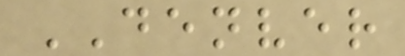DENVER
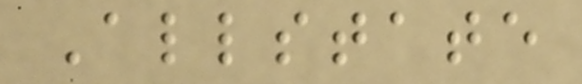Allstate
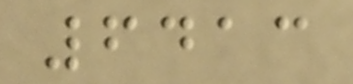6413
